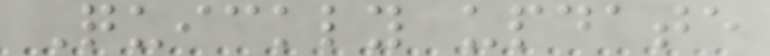Quickly update
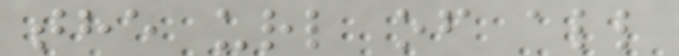the url of all
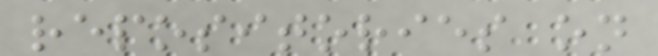repositories on
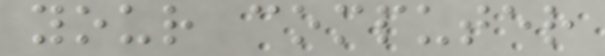your computer
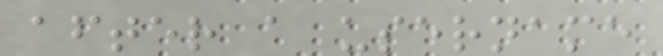after a username
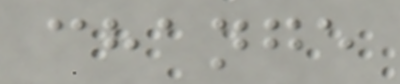change
